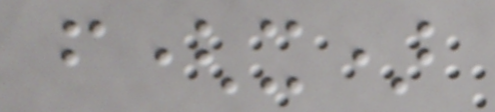f(x)
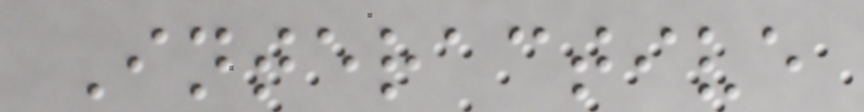Interactive
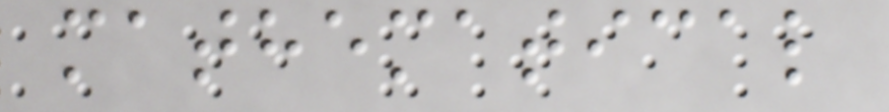mathematical
